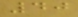40
